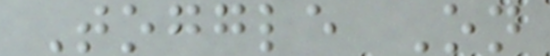Toggle On
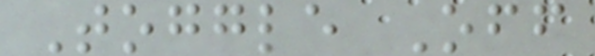Toggle Off
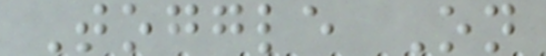Toggle On
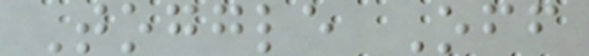Toggle Off
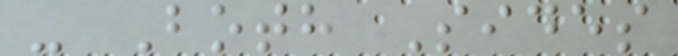- Both Sides
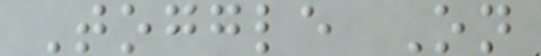Toggle On
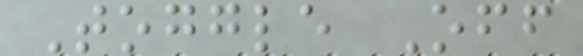Toggle Off
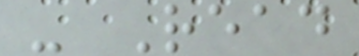- Read
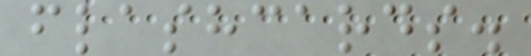flashcards.
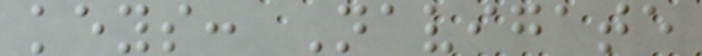keys: Navigate
